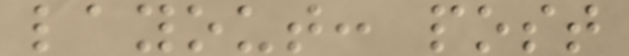layout: post
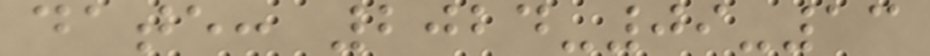date: 2024-09-13
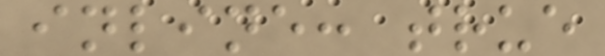inline: true
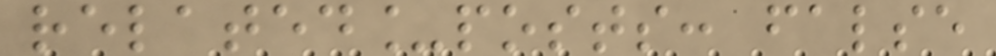related_posts: false
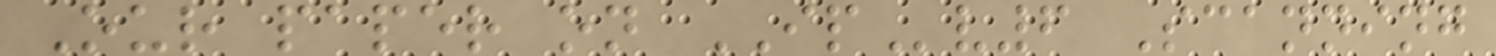Our paper on IPv6 Scanning
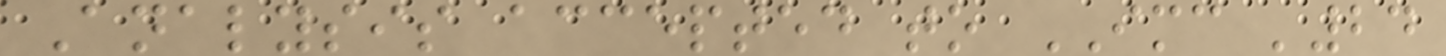Analysis accepted to IMC '24
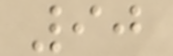90
